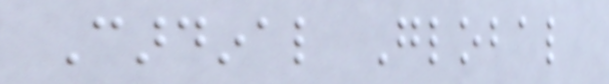Cardinal Global
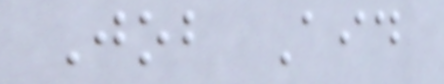Job Aid
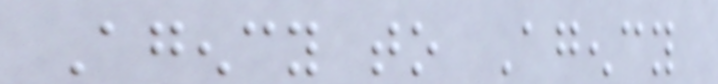Agency to Agency
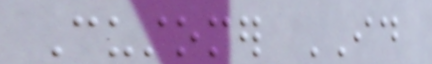Customer ID
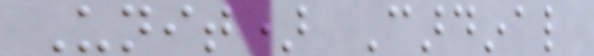Unit) Cardinal
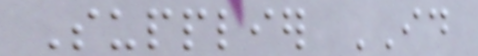Supplier ID
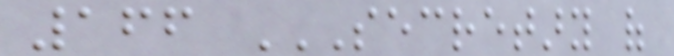166 SECRETARY OF
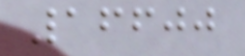16600
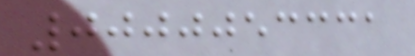0000053331
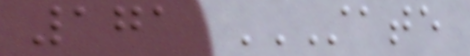171 STATE
